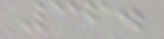36.
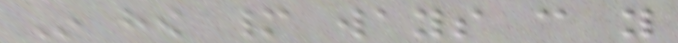In how many ways can you
